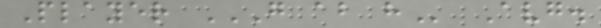Player G AB H Avg.
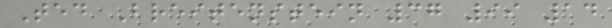Ted Breitenstein 37 99 14
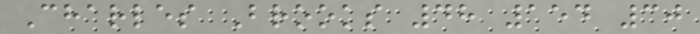Charles Brooks 48 154 30
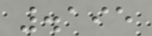.195
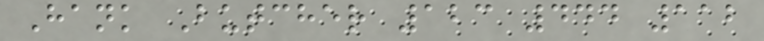Hank Butcher 123 444 112
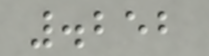.252
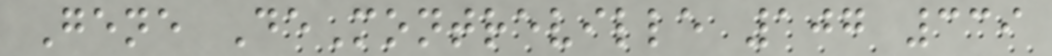Gene DeMontreville 107 339
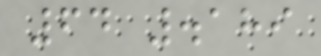64 .189
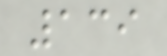139
